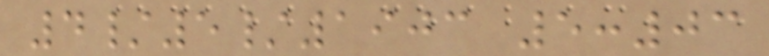4/5/1903 5:03
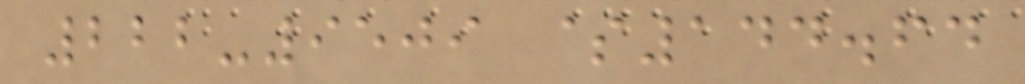222-9509 $144.64
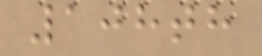108th
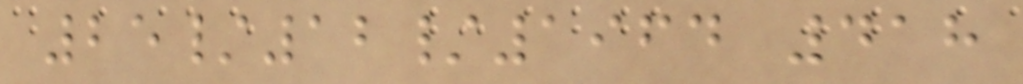25/12/1964 418
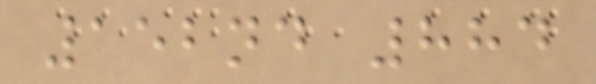152nd 884
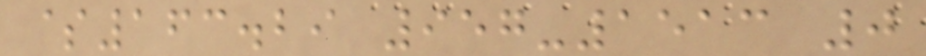$163.29 957-1513 0
